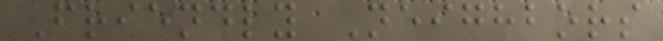Friendly Neighbors
